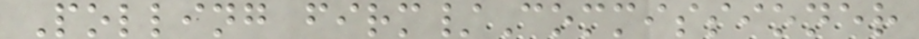Polling firm/Commissioner
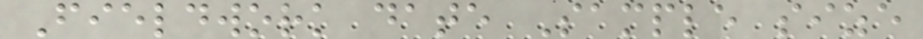Fieldwork date Sample size
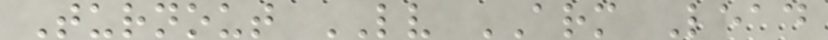Turnout LV ARM Lead
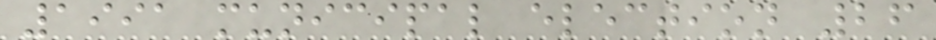1991 municipal election 26
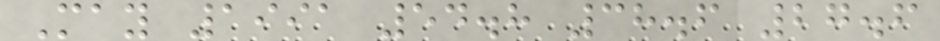May 1991 54.8 38.6 27.6
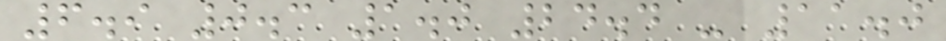6.9 0.3 1.0 24.4 - 11.0
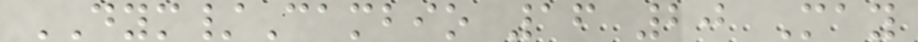DYM/Cambio 16 20 May
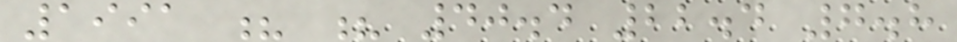1991 ? ? 40.4 22.4 7.8
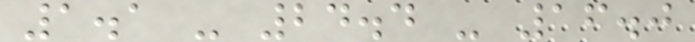1.1 - 24.4 - 16.0
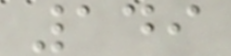149
